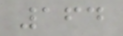164
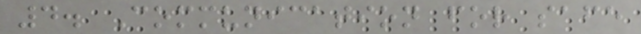4. Communication for safe
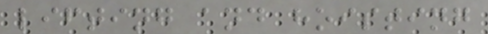lifting and hoisting
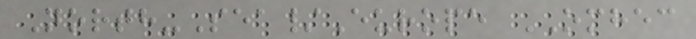North-Sea/Europe OMHEC
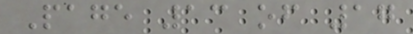Page 13 of 17
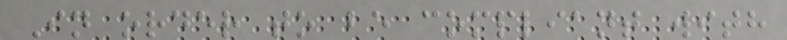In order to be compliant with
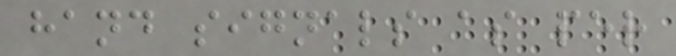hand signals as per
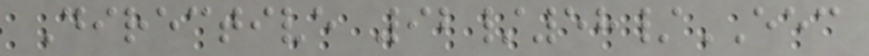Directive 92/58/EEC
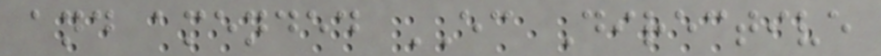and amended EC Directive
